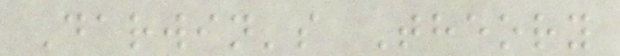Darwin's Theory
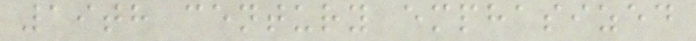19th century emphasized
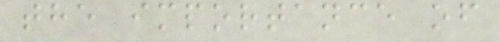the importance of
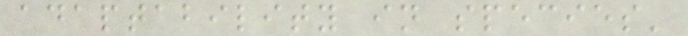adaptability in species'
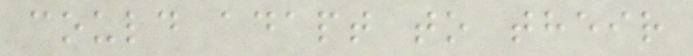could adapt to their
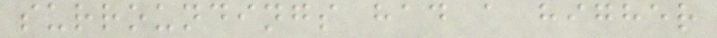surroundings had a higher
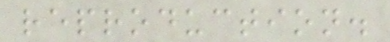reproduction.
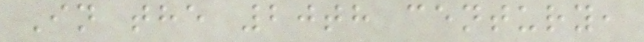In the 20th century,
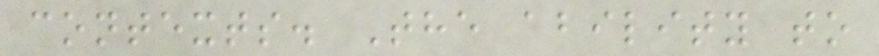contexts. The ability to
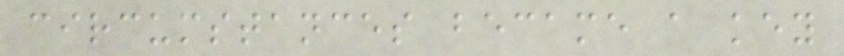circumstances became a key
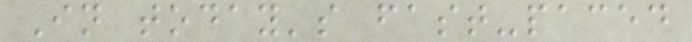In today's fast-paced
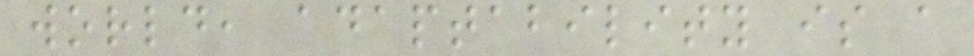world, adaptability is a
